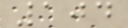104
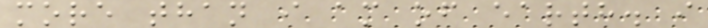more than i am of earth. i
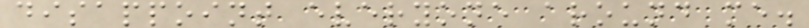disappoint everyone around me.
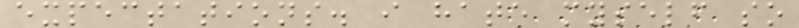expectations. i hate myself so
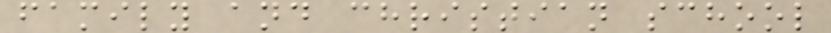family and christian school
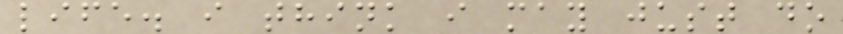life. i think i may just do
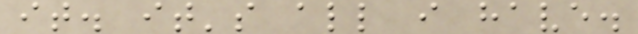it. it's all i have.
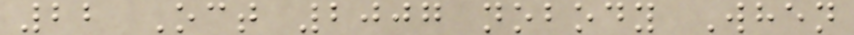22 Oct 2007 nobody When
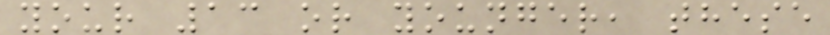your 13 or younger, these
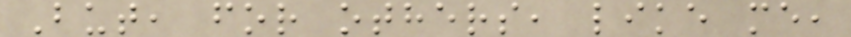But, for others, like me,
